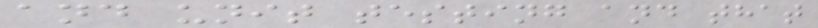and unit testing and that
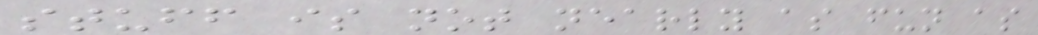stuff is not nearly as fun as
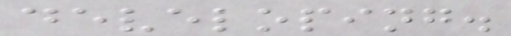developing.
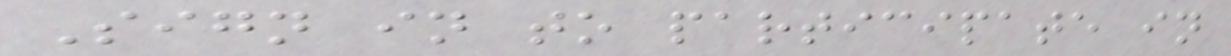Sign in to participate in
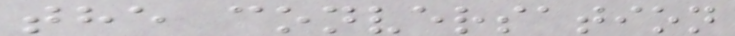the conversation
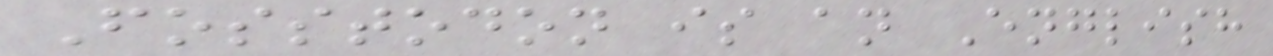Fosstodon is an English
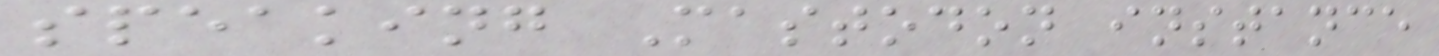speaking Mastodon instance
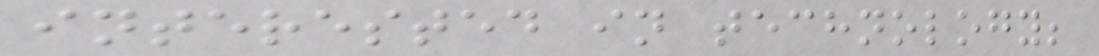interested in technology;
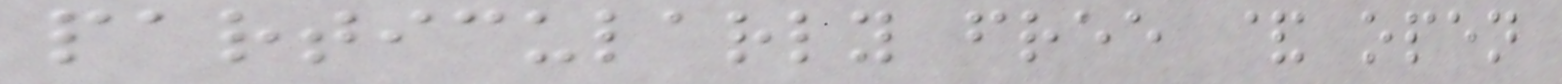particularly free & open
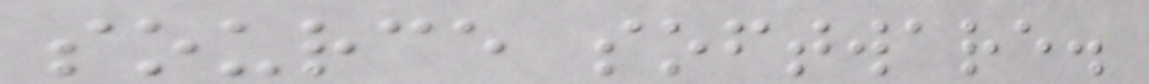source software.
